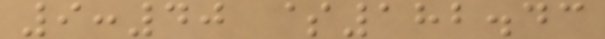9:40 $182.43
